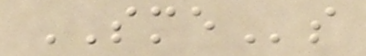SMEs
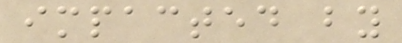impacted by
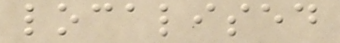localised
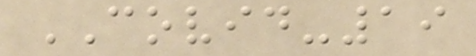COVID-19
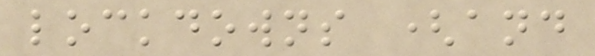lockdowns (and
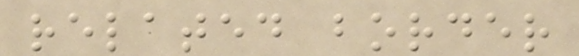related border
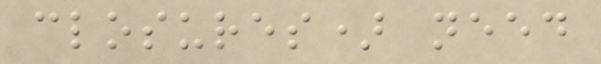closures) need
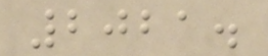2021.
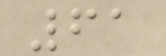61
